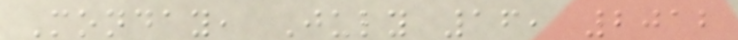Monday, July 16, 2012
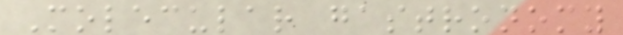Molecular gastronomy
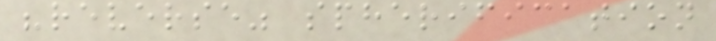"reverse" spherification
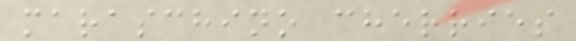maraschino cherries
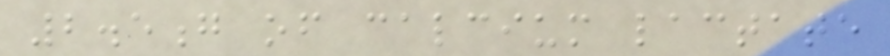2.5g of calcium lactate
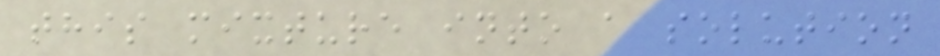this mixture into a solution
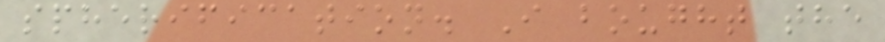spherification. I bought the
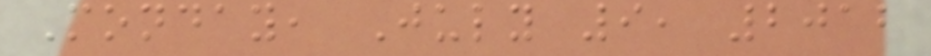Monday, July 9, 2012
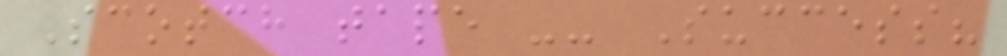Scotch tape -- Success?
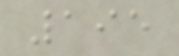195
